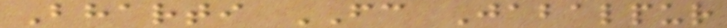Bharti FC Jabalpur
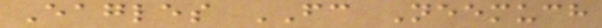Eagles FC Neemuch
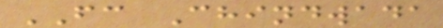FC Chindwada
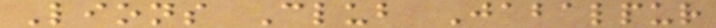Lions Club Jabalpur
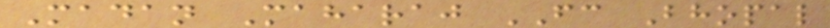Madan Maharaj FC Bhopal
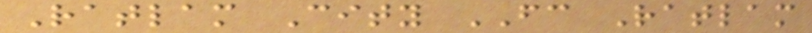Ratlam City FC Ratlam
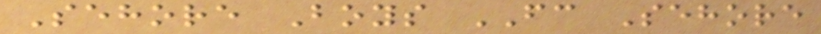Sehore Boys FC Sehore
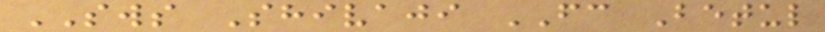SWS Shivaji FC Betul
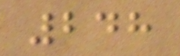248
